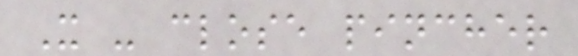X - close pincher
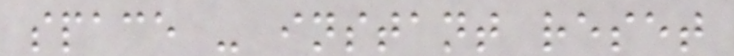space - instant reset
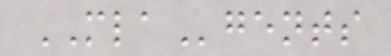MLAgents
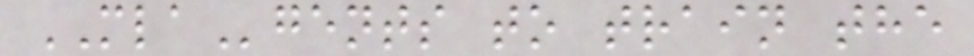MLAgents to train the
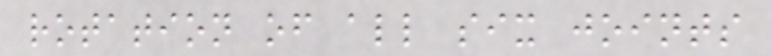rotation of all six joints
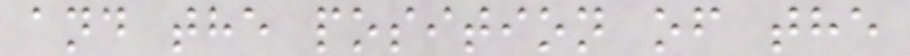and the position of the
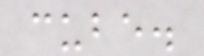cube.
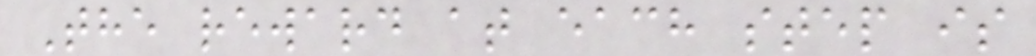The reward at each step is
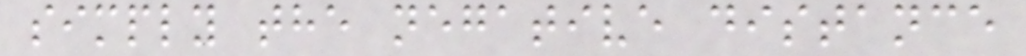simply the negative distance
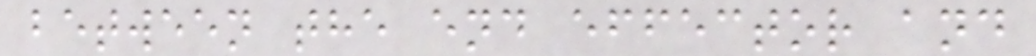between the end effector and
